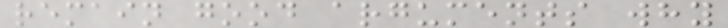remain good arguments why
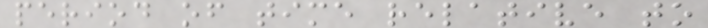period of time relative to
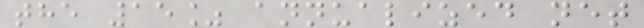the 15% annualized net
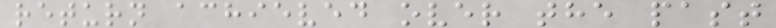return achieved over the past
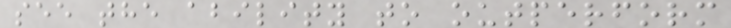see the ability to outperform
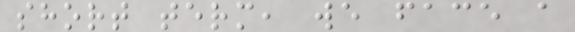short term, we face a
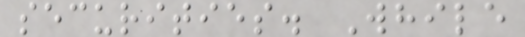securities. While
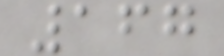167
